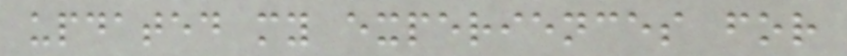updated my experiences for
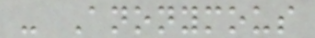- Anonymous
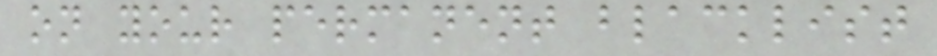on your permanent blacklist
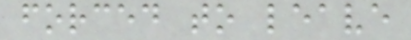forced to leave
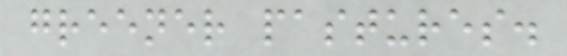greener pastures.
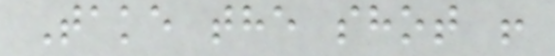Take the shot !
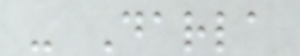- Darla
